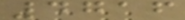4716
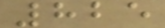825
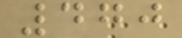470
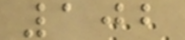102
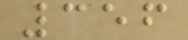356
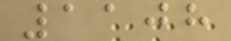1108
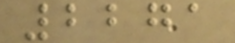2271
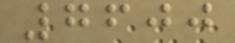7600
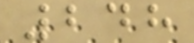248
